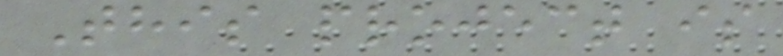This project is
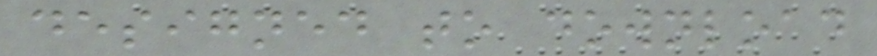designed to download
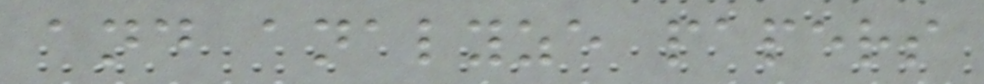and analyze papers
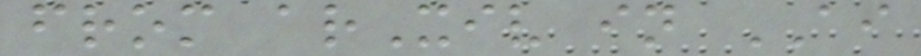from arXiv in AI
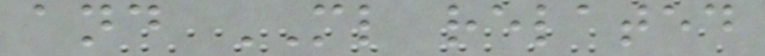and ML related
